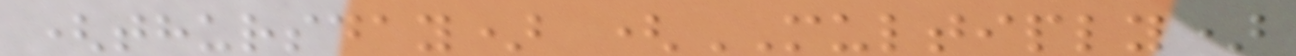(thursday) (MULTIPLY)
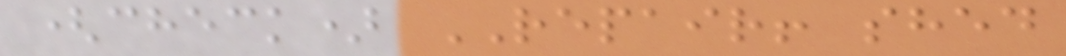(check) REPAIR! shed
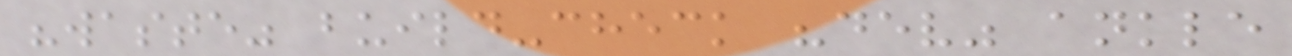"waste" build-check "dev" ankle
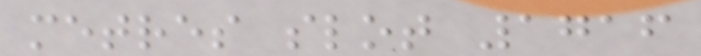metres slot 1716
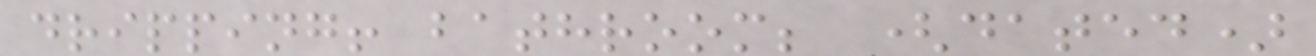dripping! bathroom; (dated)
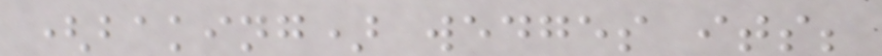(baking) wedges its;
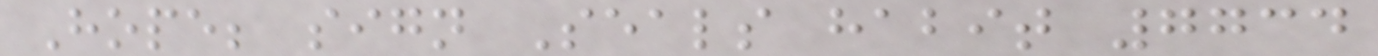Hope; sign Seals habit 7734
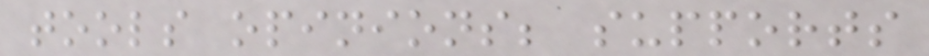tools opinions; supports
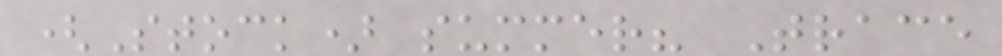(Stock) summer? Trace
